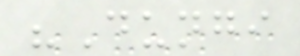"Dungi
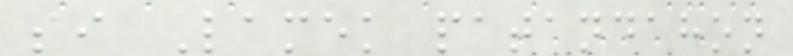si Lamek patandahon
